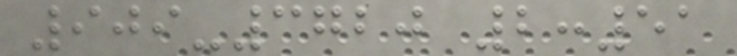909-3720 2:51
